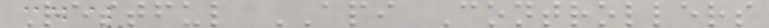Restful API Controllers
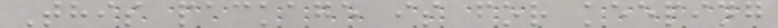This package is for keeping
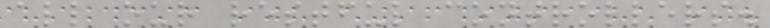all our restful controllers.
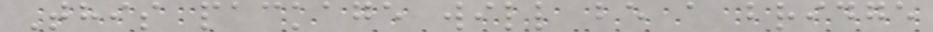This package will be a bridge
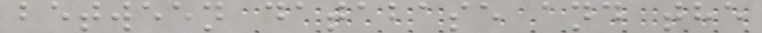between database and the
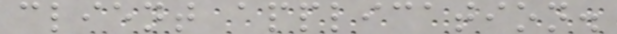client application.
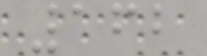162
